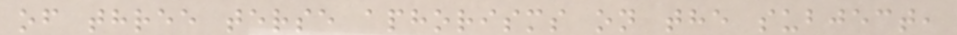of three terse aphorisms on the subject,
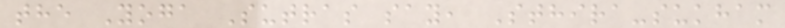the Yoga Sutras say, Sthira-sukham
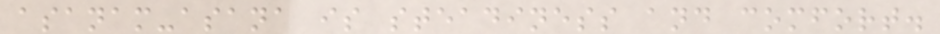asanam-asana is steadiness and comfort.
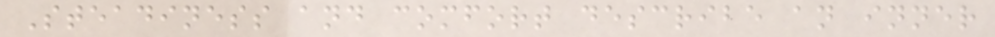Steadiness and comfort describe an inner
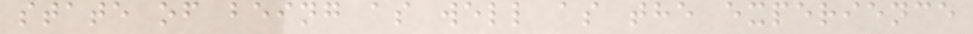state of being as well as the experience
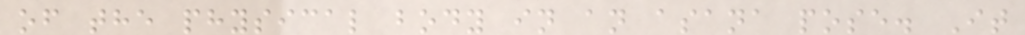of the physical body in an asana pose. It
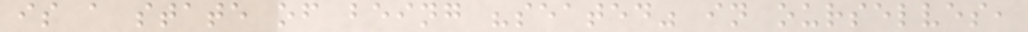is a state of being "seated" in ourselves,
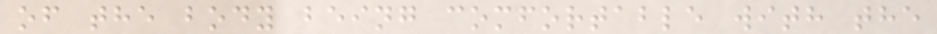of the body being comfortable with the
